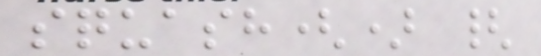squash() {
